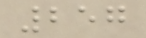257
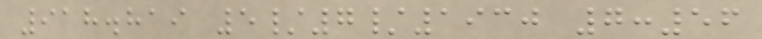918.819 5/7/1930 7:56
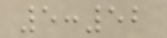5:52
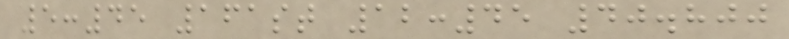5:45 161st 12:45 40.800
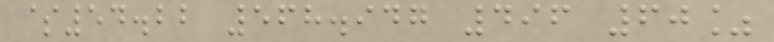$54.22 568.947 496 60%
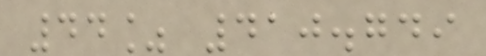44% 410.749
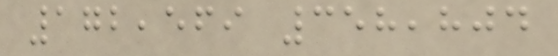172,569 358,804
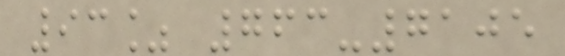93% 763-7105
